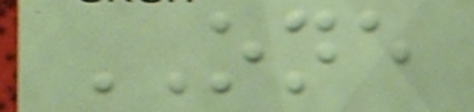ONE
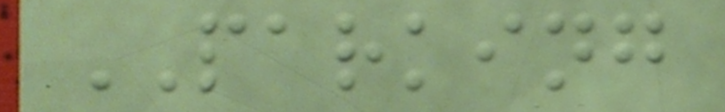PARKING
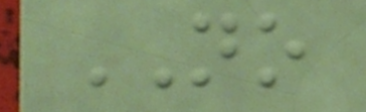NO
